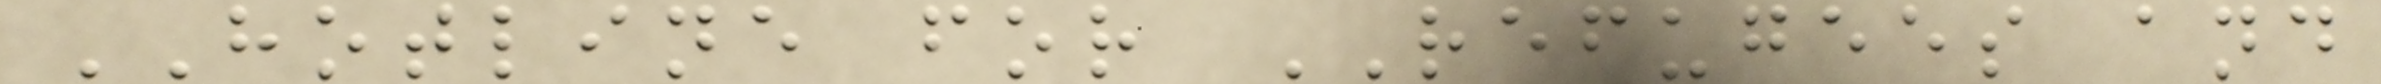HOTLINE for REFUGEES and
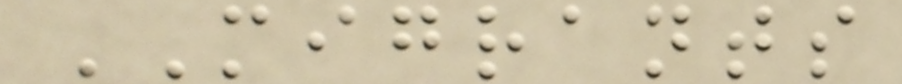MIGRANTS
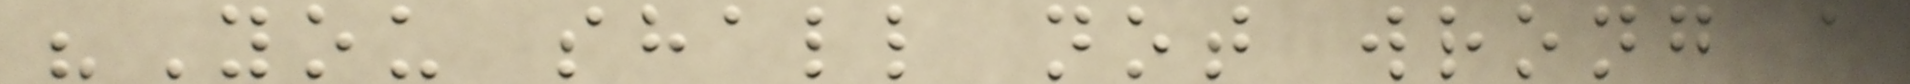"You shall not wrong a
